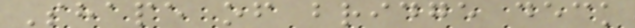Shape of bridge deck
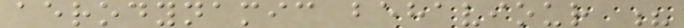aerodynamic behaviour ?
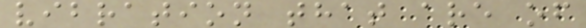vibration that are of
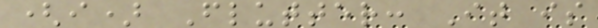(i) Flutter: It is
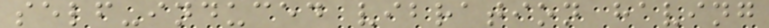self-induced vibration having
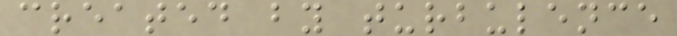created by turbulence
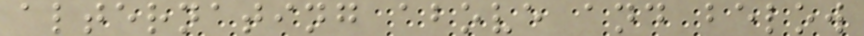alternating above and below
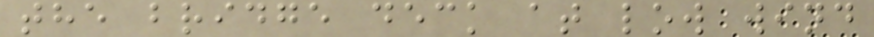the bridge deck at low wind
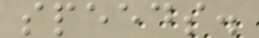speeds.
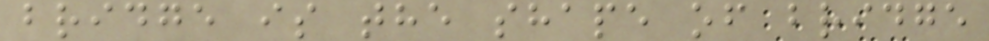bridge is the shape of bridge
